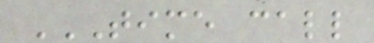TIME CALL
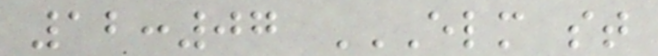12:07 ELM ST
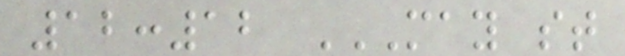12:12 MAY ST
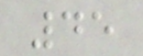45
